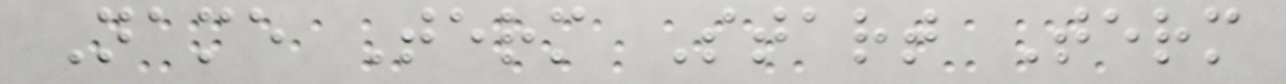Name Term Start Term
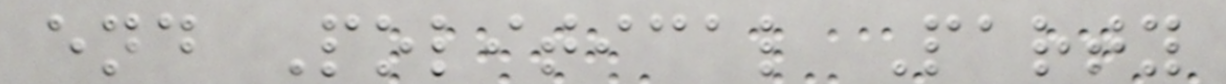end Political Party
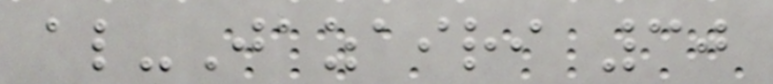al-Jazairi 30
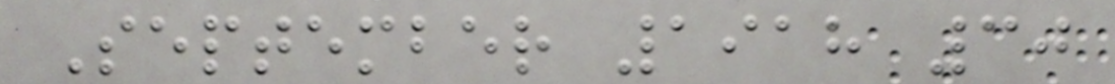September 1918 30
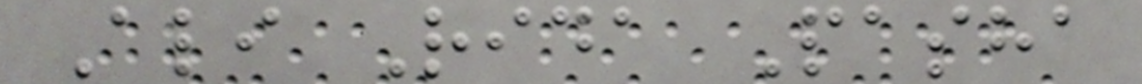Ali Rida Pasha
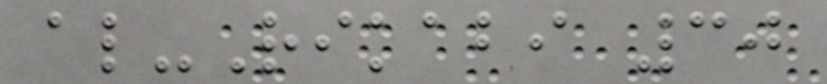al-Rikabi 30
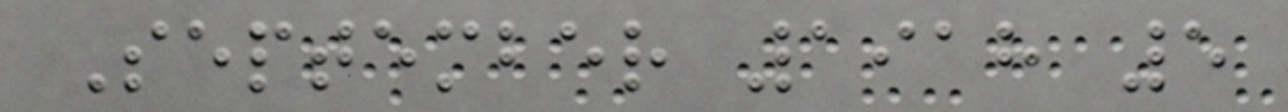September 1918 5
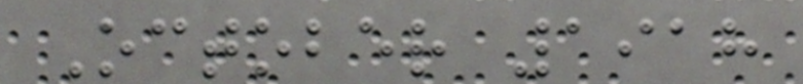October 1918
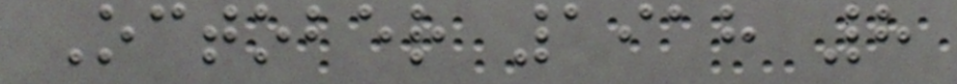October 1918 8
